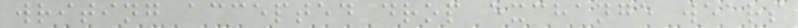writing accepted drop exchange wears
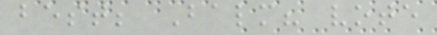best; Balm? vote
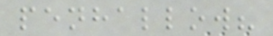penhallow?
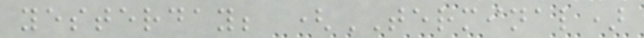yesterday; (TERMINAL)
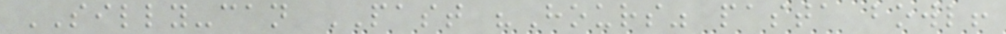SILLY-can PAST "Hours" pasta bowl!
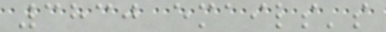3830 emails's
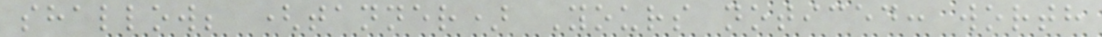shallow; (tanner) Yours noticed: worth
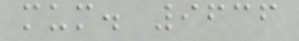mum. 9636
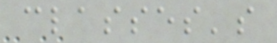classes's
